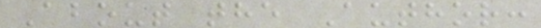About the Author:
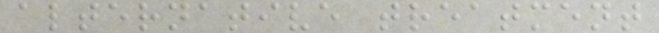alternative treatment
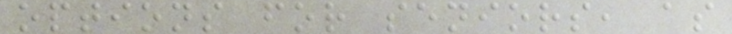options for seniors, as
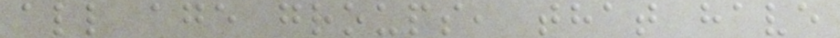all age groups, that have
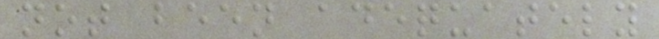not been adequately
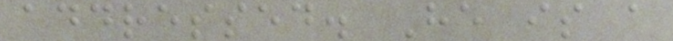addressed. He is a
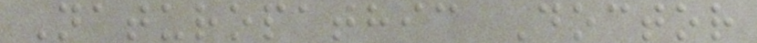Naturopathic Doctor
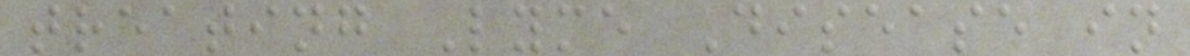treating Lyme Disease in
